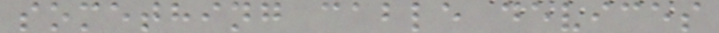something cable devices
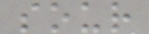sour
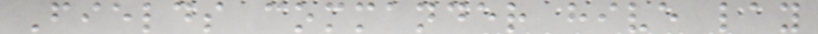Fields commander hive lay
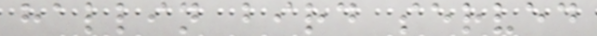hallin bird served
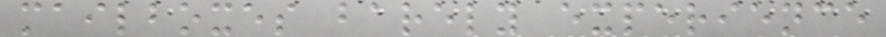mailboxes barely experience
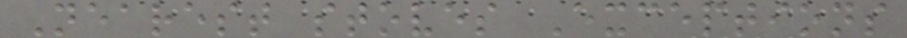Nearest stoves Exceptions
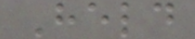Held
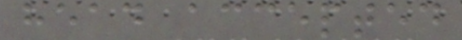head accepted
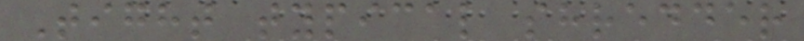Tight typical shredder
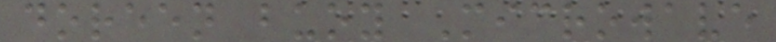doreen buoy Microwave
